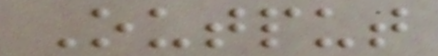Output
